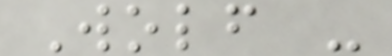Wolf -
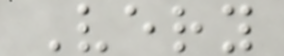Very
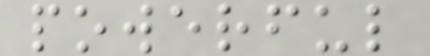powerful
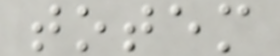totem
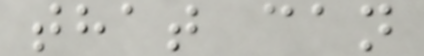that can
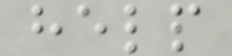help
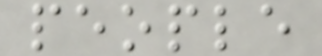people
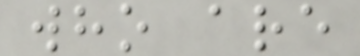who are
